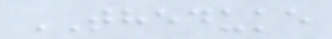THEDUKE
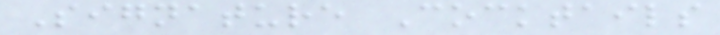Signature Cocktails
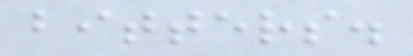bitters.
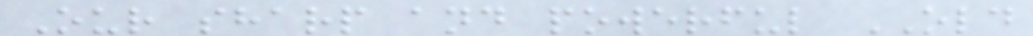Our sharp and powerful OLD
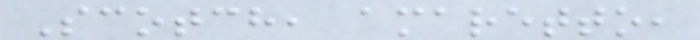Scotch, amaretto,
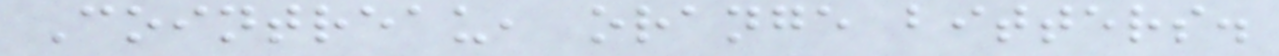Cointreau, orange bitters.
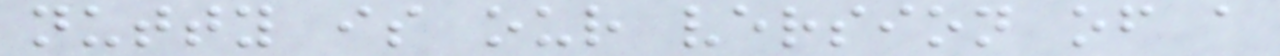nutty is our version of a
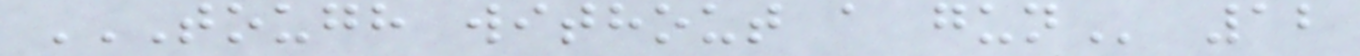TOUGH WITHOUT A GUN 12
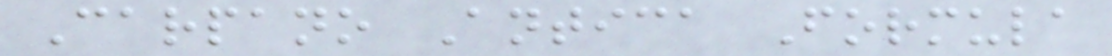Carpano Antica Formula
